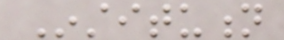Institution
